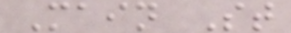Main St
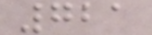721
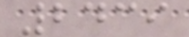2439
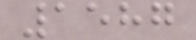1587
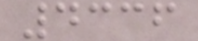4336
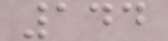144
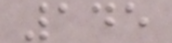145
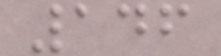146
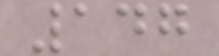147
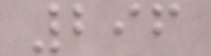296
